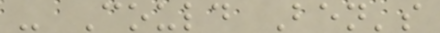- Could Ben's
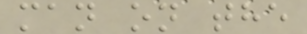man on the
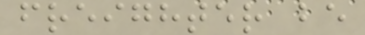freighter be
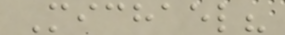Michael?
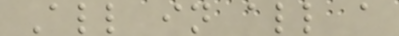All in all a
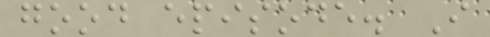good episode. I
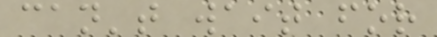can't wait for
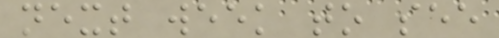next week to see
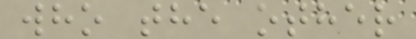who the other
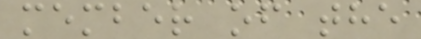member of the
